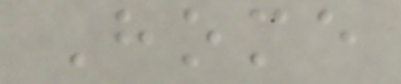Home
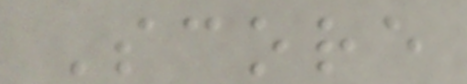Score
